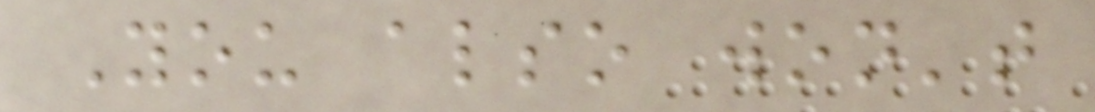You also won't
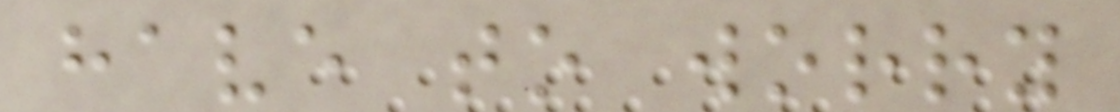have to worry
